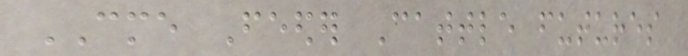CME Feeder Cattle futures
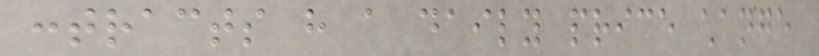contracts have a daily price change
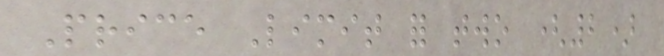Price Limit for two (2)
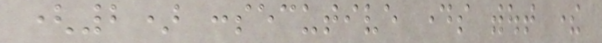(2) consecutive days without there
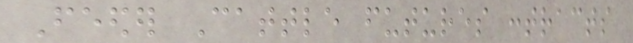Feeder Cattle futures contracts
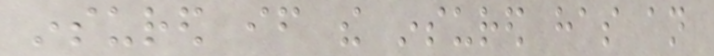insured if the insured has an
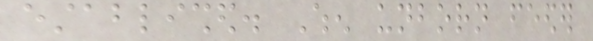established. When unborn feeder
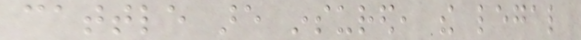cattle are insured, the legal
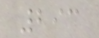293
